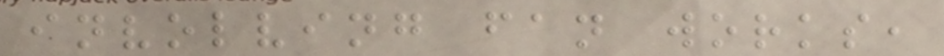involving fan works,
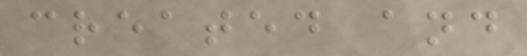created and
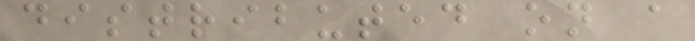distributed on a
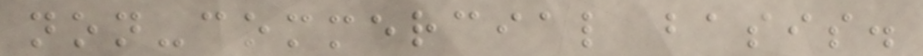non-commercial basis.
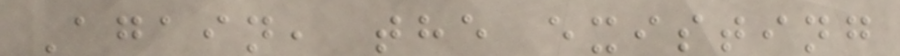Again, the existing
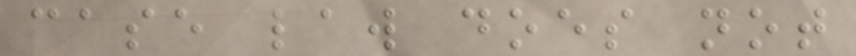case law does not
